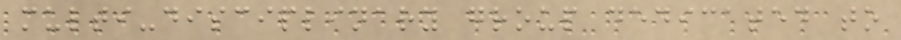multi-disciplinary group dedicated to
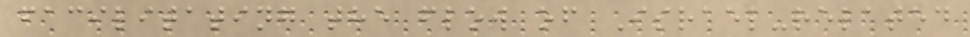facilitating the flow of Israel-related
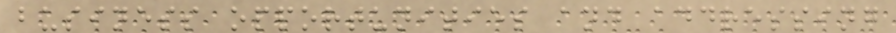business opportunities and addressing
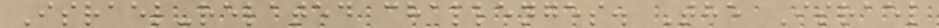Israel-related challenges. The Israel
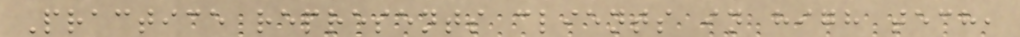Practice represents clients in high tech,
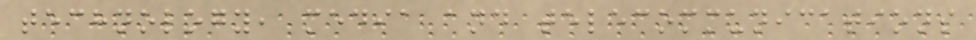technology, media and telecommunications
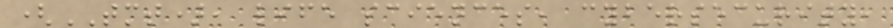(TMT), life sciences, cybersecurity,
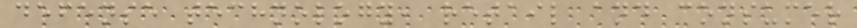defense technology, retail and consumer
